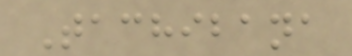Tachibana
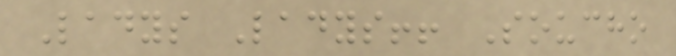Ladys Ladys!! Soucho
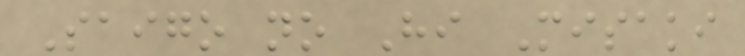Saigo no Hi Misaki
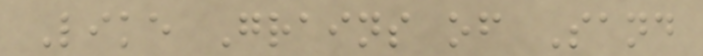Like Grains of Sand
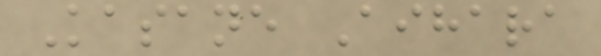Kasane Aihara
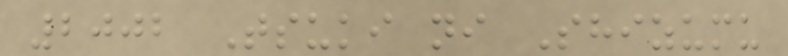2002 Tsuki ni Shizumu
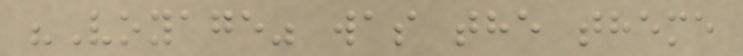"Voyage" was the theme
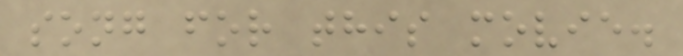song for this movie.
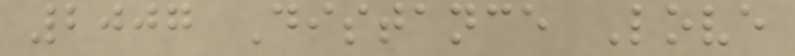2007 Distance Love
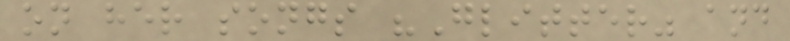on her songs "Glitter" and
